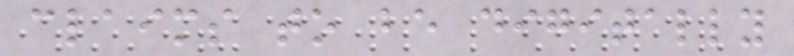claims to be digitally
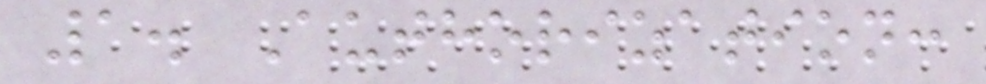1. Authorization:
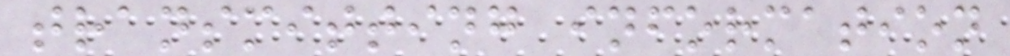transmitting information
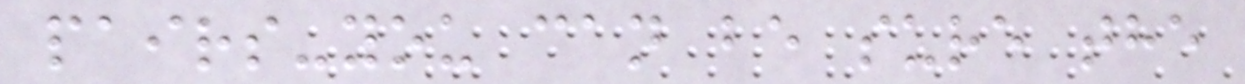pairs-you can be sure the
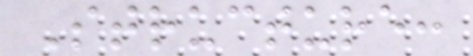Structure:
